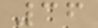36
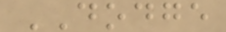DODGE
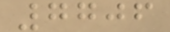7706
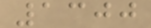1300
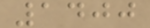1400
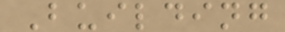Building
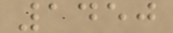1450
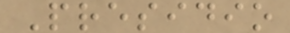Presidio
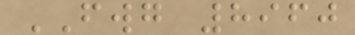FWG 8960
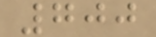700
